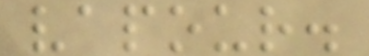vapour.
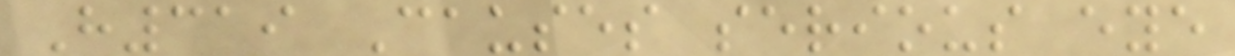H319 Causes serious eye
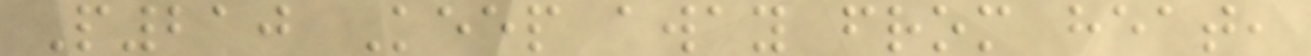P210 Keep away from heat,
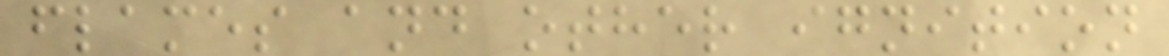flames and other ignition
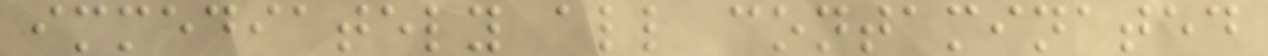immediately all contaminated
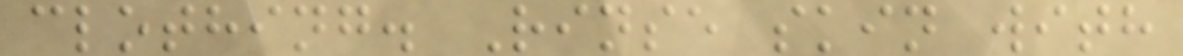clothing. Rinse skin with
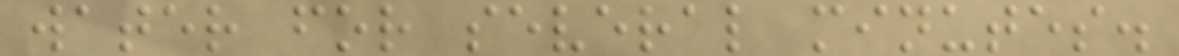water for several minutes.
